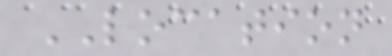LOCATION
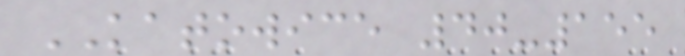KATOWICE 40-155
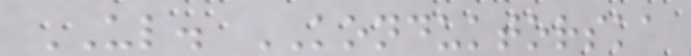UL. KONDUKTORSKA
